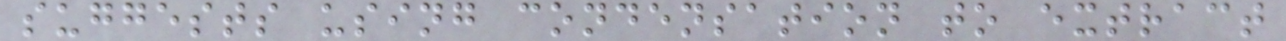suggests using condensation to extract
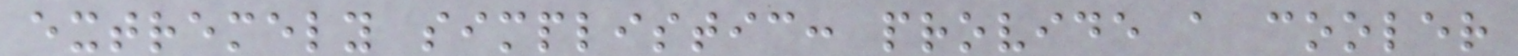extremely simplistic: provide a cooler
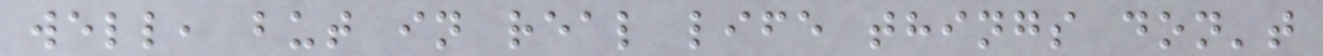well, but in real life things don't
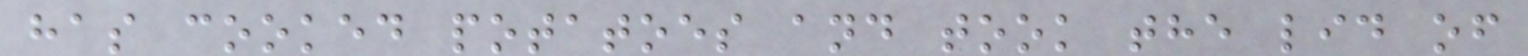has cooked potatoes and took the lid of
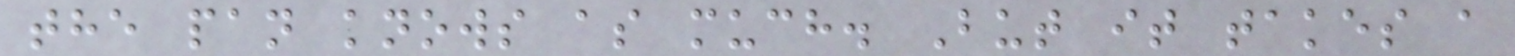the pan knows as much. But it takes a
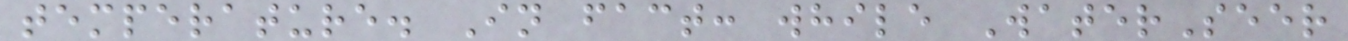temperature. In fact: while WaterSeer
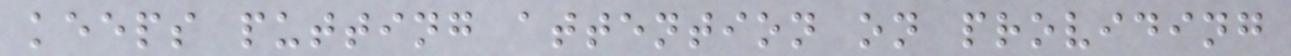keeps putting attention on providing
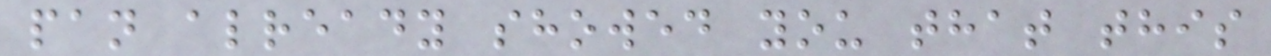pan already showed you that this
